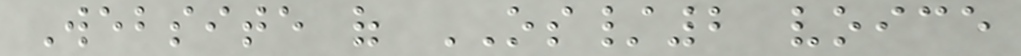Website of OS/2 voice
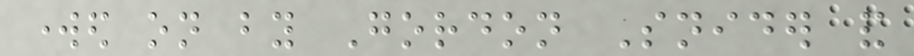worked on by Gordon Snider and
